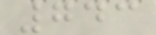743
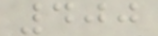400
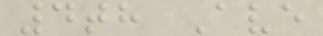4th Ave
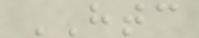HTC
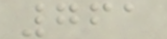761
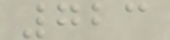723
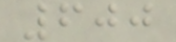600
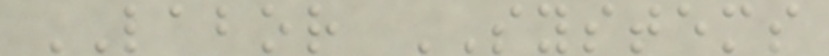LABOR SYSTEMS
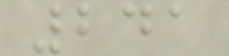241
